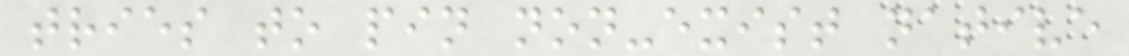tries to pin non-exist native
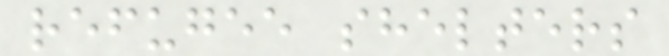refugee shelters
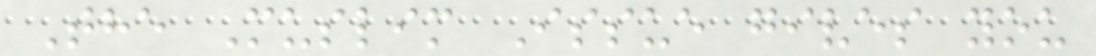The Muslim Issue gives you
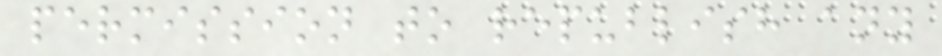permission to republish any
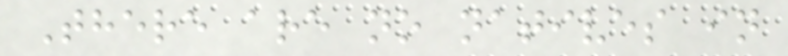There are no natives in
